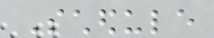Schedule
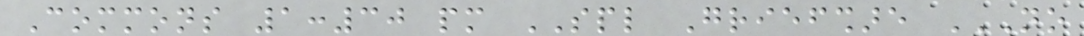Commons 1:30 pm SPL Griefshare NO
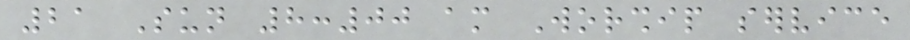21 Sun 8:00 am Worship service
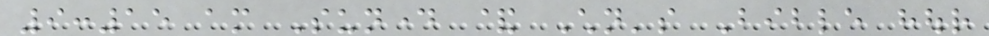9:15 am Sunday & Children's Bible hour
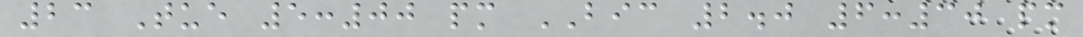23 Tue 5:00 pm BIC 2.0 6:30 pm
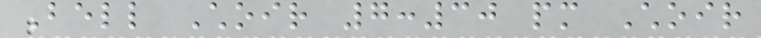Bell Choir 7:30 pm Choir
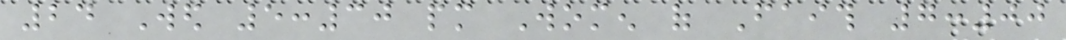24 Wed 5:30 pm Women of Faith 7:00
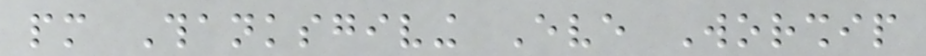pm Thanksgiving Eve Worship
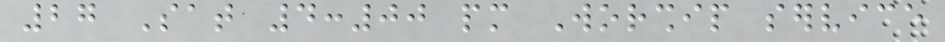27 Sat 4:00 pm Worship service
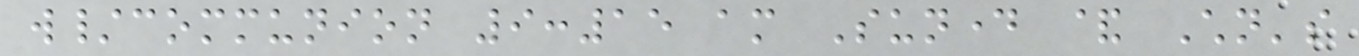w/communion 9:15 am Sunday & Children's
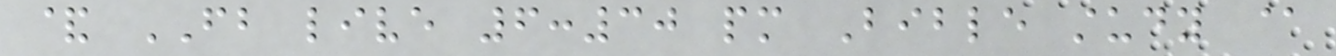& FB live 6:30 pm Bible study @
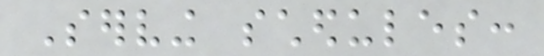Serving schedules:
